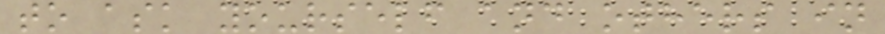to ask yourself and others in
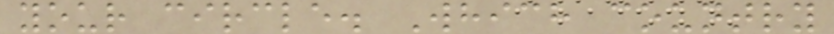your circle. Which country
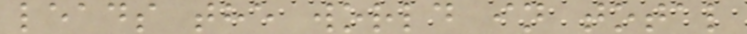leads the world in total
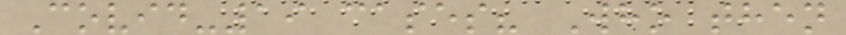Covid-19 cases? Who then
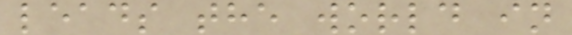leads the world in
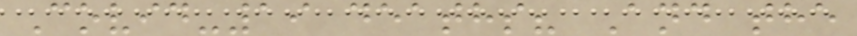Covid-19 deaths? And the
